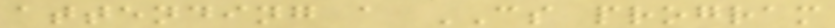attending a CS program
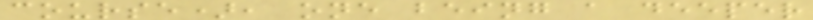course), one being a deeper
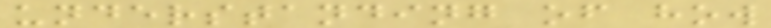understanding of how
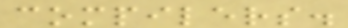compilers.
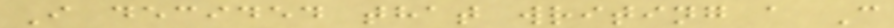I decided that writing a C
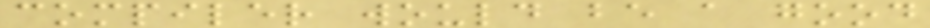compiler would be a good
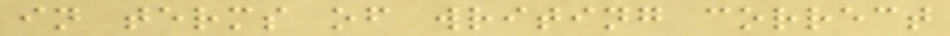in terms of writing correct
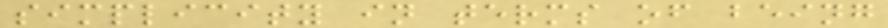simplicity in terms of being
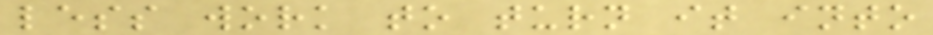less work to turn it into
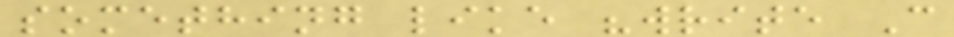something like "write C
